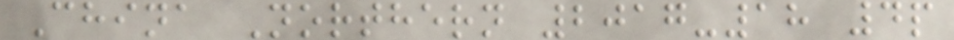China Northern 2017-18 4p
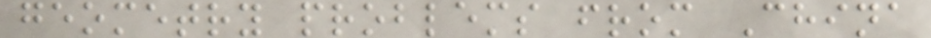geometry problems from China
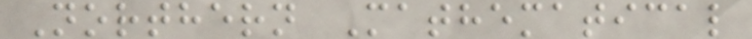Northern Mathematical
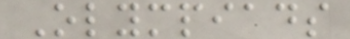Olympiads
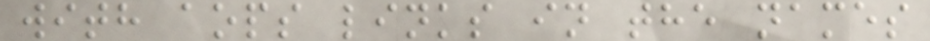with aops links in the names
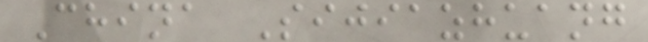China Sijiazhuang
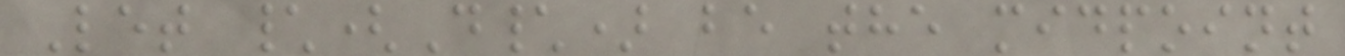Let \(D\) be the midpoint
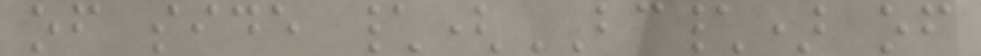of side \(BC\) of
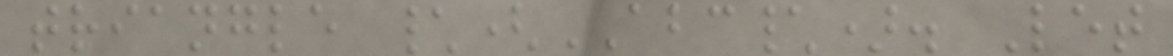triangle \(ABC\). Let
